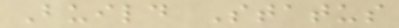Build Status
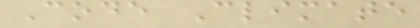Code Climate
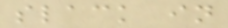slack in
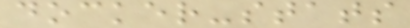docker-stats
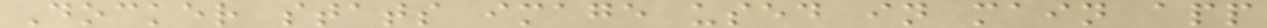Docker stats image used in main app
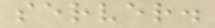server.
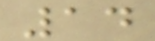14
